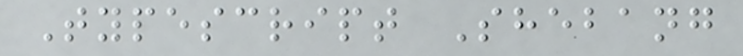Typescript Shebang
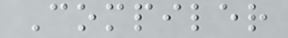Compiler
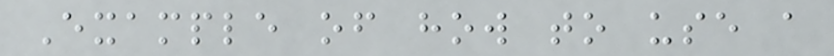Example of how to use a
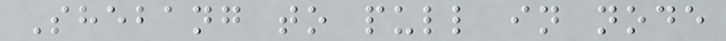Shebang to pull in node
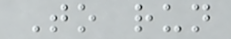To run
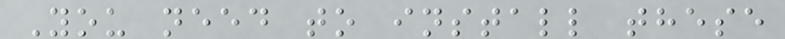You need to install these
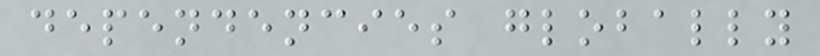dependencies globally
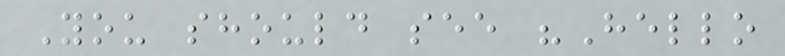You should see "Hello
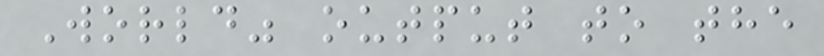World" output to the
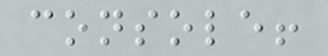console!
